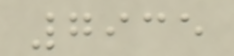7935
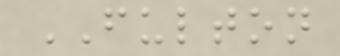FULTON
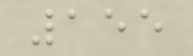155
